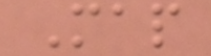Map
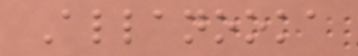Allanooka
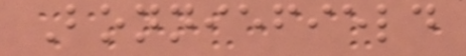Bonniefield
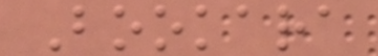Bookara
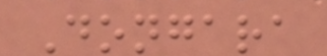Dongara
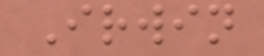Irwin
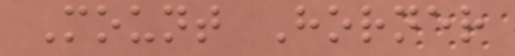Mount Horner
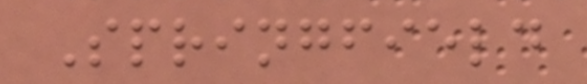Springfield
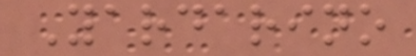Yardarino
